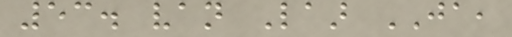53. van Laar JA,
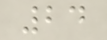24
